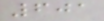601
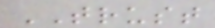TRUST
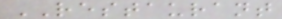RESTAURANT
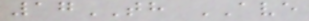17TH AVE
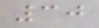30
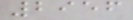2956
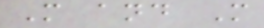M and M
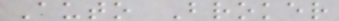Auto Broker
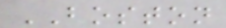BOSTON
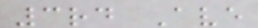3rd Ave
